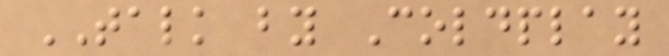TALK by Coldplay
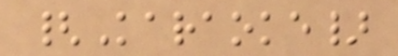{Karaoke}
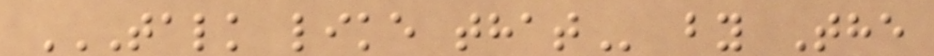TALK LIKE THAT by The
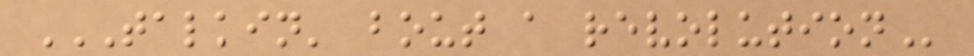TALKIN' BOUT A REVOLUTION
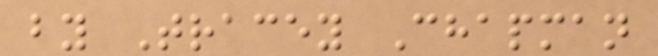by Tracey Chapman
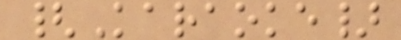{Karaoke}
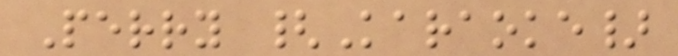Perry {Karaoke}
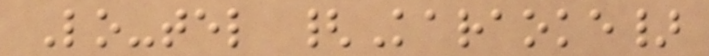Lo-tel {Karaoke}
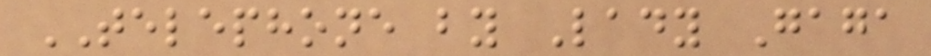TELEPHONE by Lady Gaga
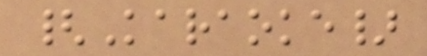{Karaoke}
